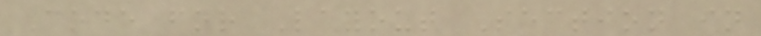Code for Layout Section in
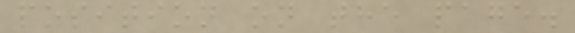position on the page.
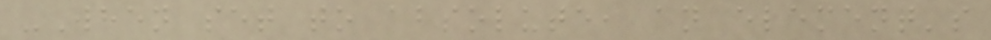-When set to absolute, an element's
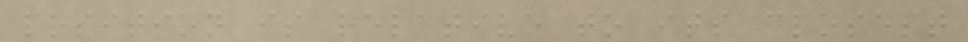position is relative to its closest
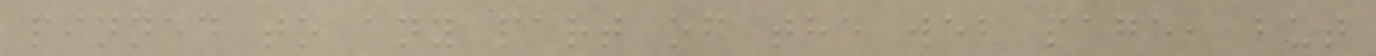pinned to any part of the web page, but
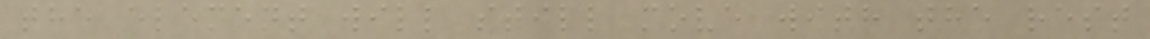the element will still move with the rest
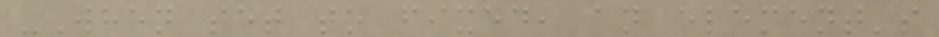-When set to fixed, an element's
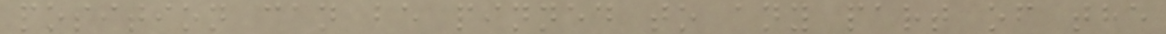position can be pinned to any part of the
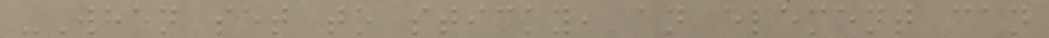-When set to sticky, an element can
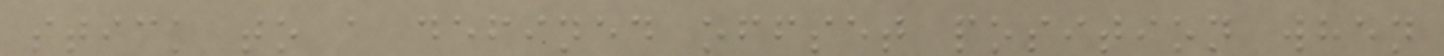stick to a defined offset position when
